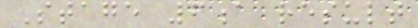Stage 6a result
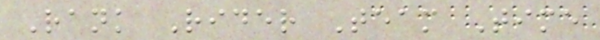Rank Rider Team Time
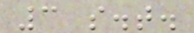3 s.t.
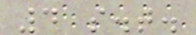4 s.t.
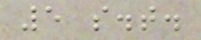5 s.t.
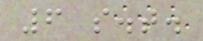6 s.t.
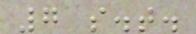7 s.t.
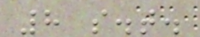8 s.t.
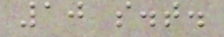10 s.t.
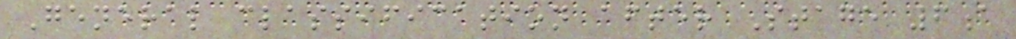General classification after Stage 6a
